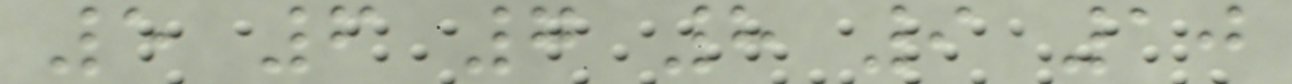5 6 7 8 9 10
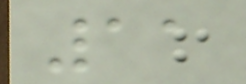11
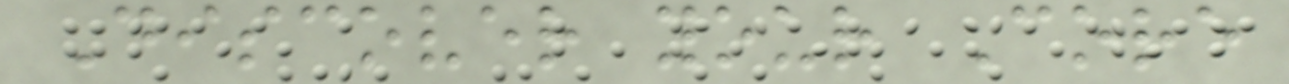Discover your Core
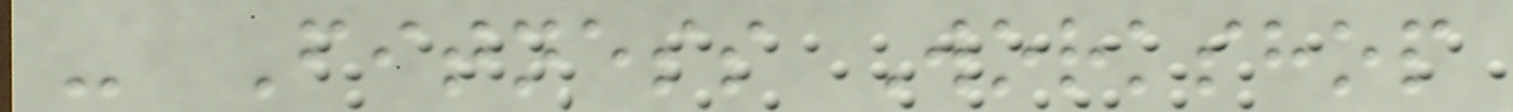- Fitness Workshop
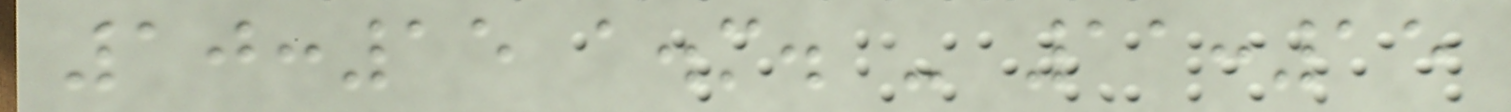10:15 a.m. - 11:15
